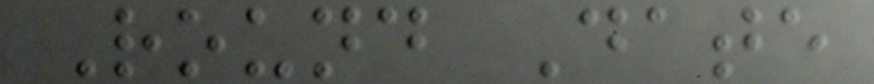Round Date
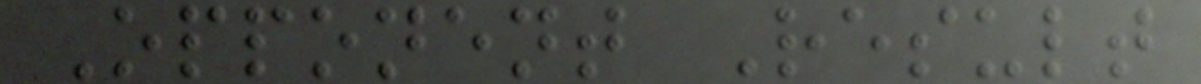Opponent Result
